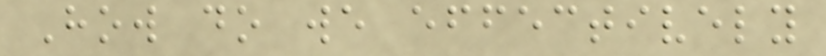How do we effectively
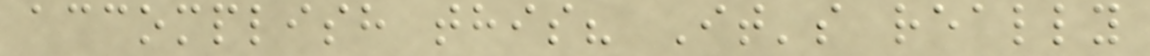accomplish this? It's really
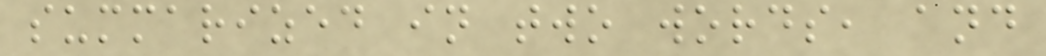summarized in two words, and
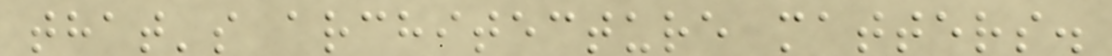that's architecture matters.
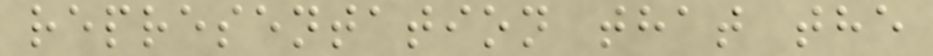representation that the
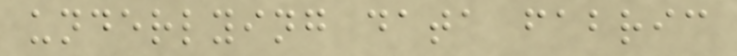underlying data fabric
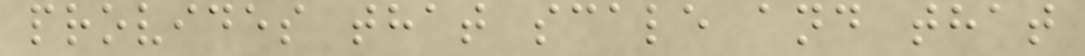provides that scale and that
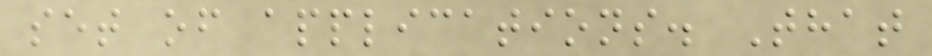set of applications. That
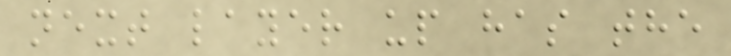next layer up has the
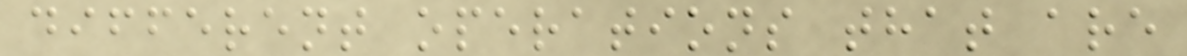different operations that are
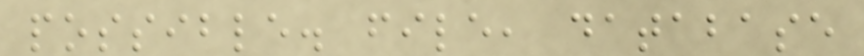possible. file, database
